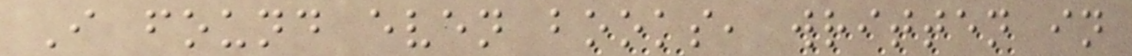I found even books, written in
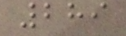289
